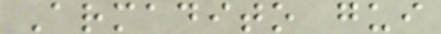Armadito gui
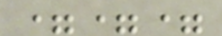===
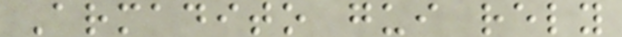Armadito gui rely
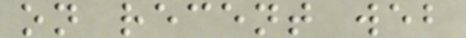on recent web
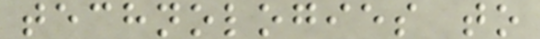technologies to
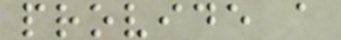provide a
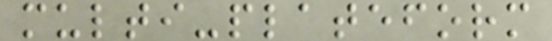multi-plateform
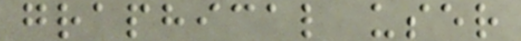graphical user
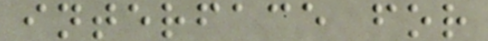interface for
